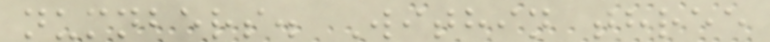numnbers. Within three
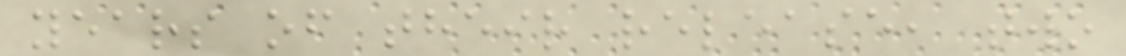years of their release, two
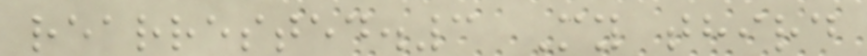rearrested.3 My third
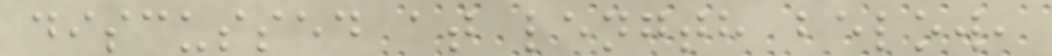discussed at length below,
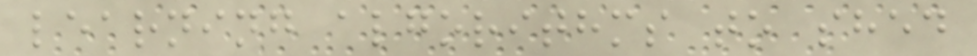learning algorithms to shed
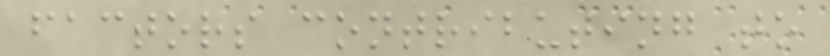factors contributing to
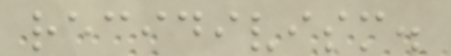recidivism.
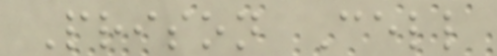Prison Cell
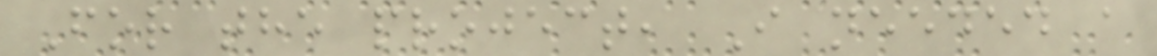For the project, I needed a
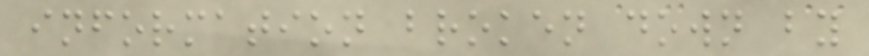information broken down by
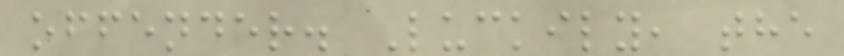offender. Luckily, the
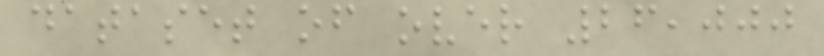dataset of over 26,000
